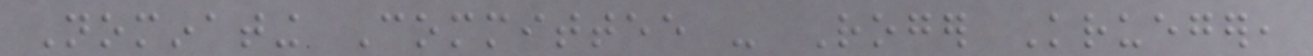Nominating Committee - Roger Krueger,
